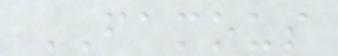FAMOUS
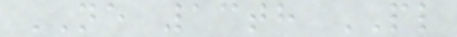NE 13th PL
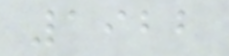1922
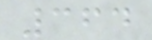364
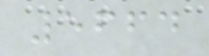5664
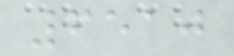6510
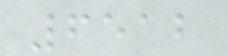6512
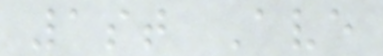1st Ave
